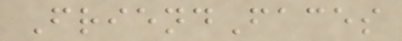FriendFaces
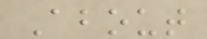About
